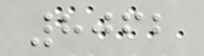8062
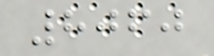8060
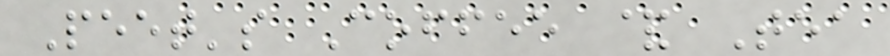Peet's Coffee & Tea
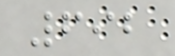692
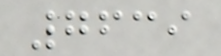7639
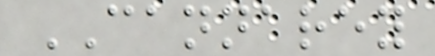CANNAREY
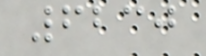6230
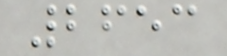2653
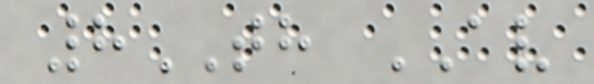8TH AV
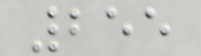255
